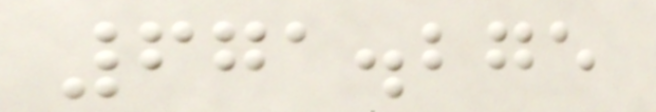671.275
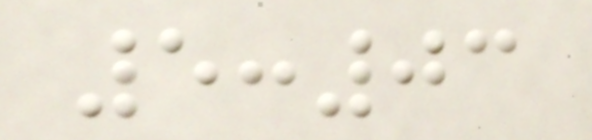5:03
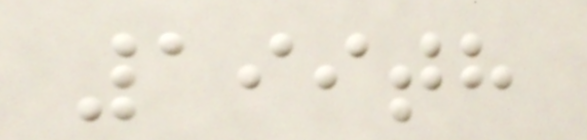199th
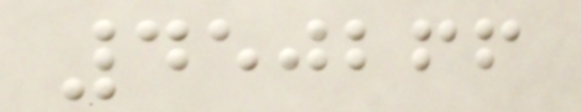450266
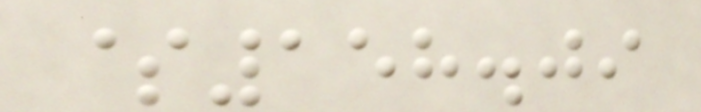$158.09
